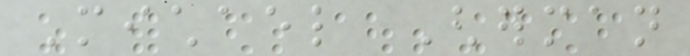Michael Gherman
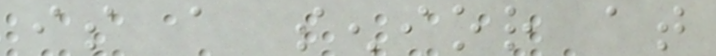is a senior at
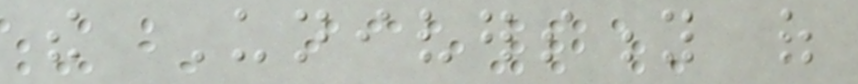the University of
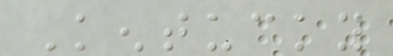Kentucky
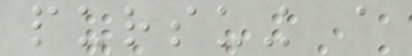pursuing a
